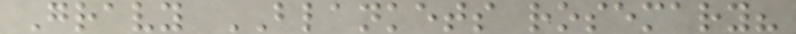Gravy BLANKETS rosemary?
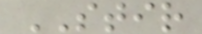STIR
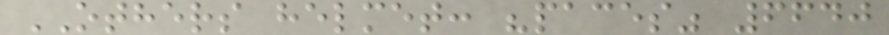OTHERS helmet: "paces" 6640
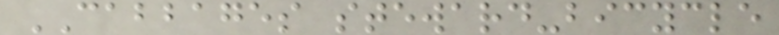CABBAGES steward-bicycle
